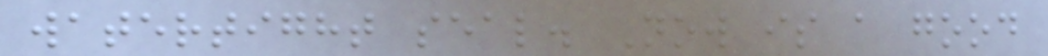watertight seal. Now is a good
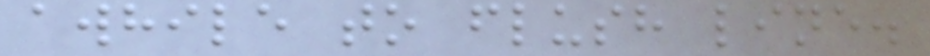awhile to flush line.
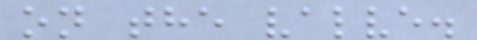on the valve.
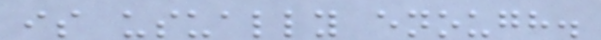is usually enough.
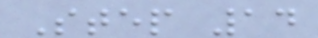Step 14
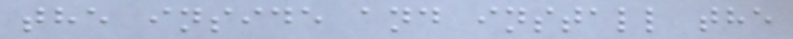the inside and install the
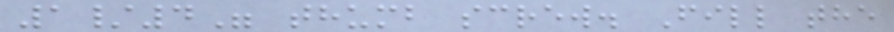1/4" thumb screw. Fill the
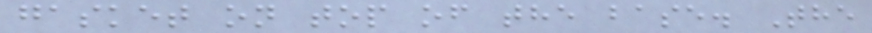gasket on top of the base. The
